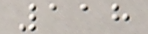118
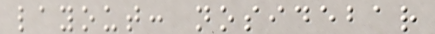layout: nosidebar
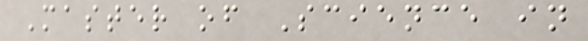Master of Science in
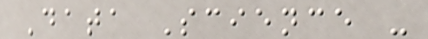Data Science -
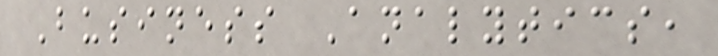Business Analytics,
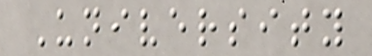University
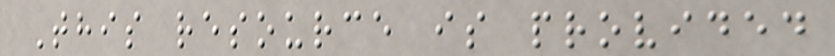This resource is provided
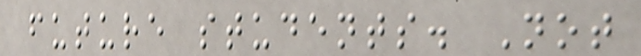future students. Not
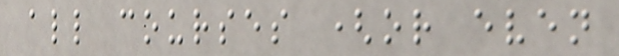all courses (or even
